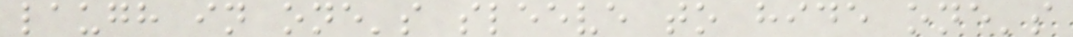laugh in one's sleeve to hide one's
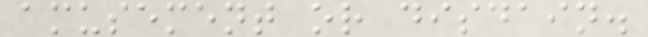amusement or disdain.
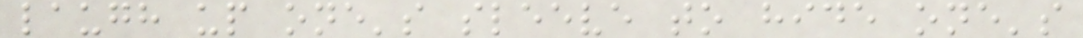laugh up one's sleeve to hide one's
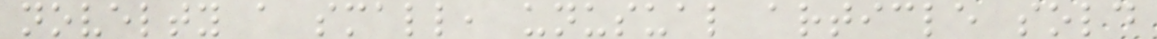novelty a small, unusual article sold
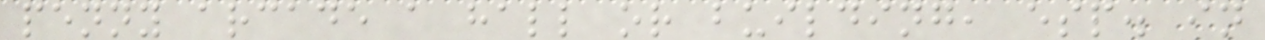penny arcade a hall or building, esp. in
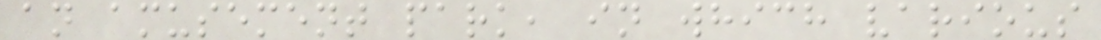an amusement park, in which various
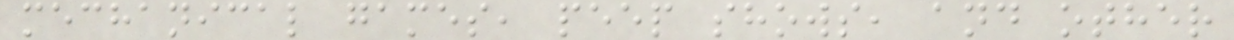mechanical games, peep shows, and other
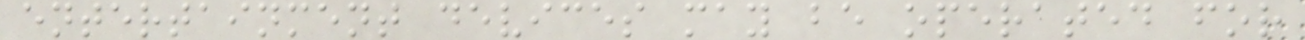entertainment devices may be operated for
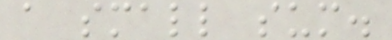a small sum.
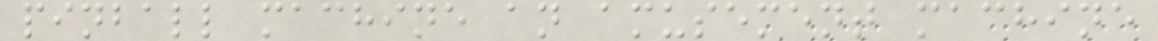pinball machine an amusement machine
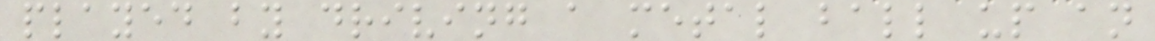played by driving a metal ball up an
